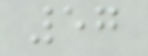57
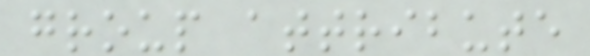group attribute
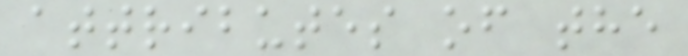attributes of the
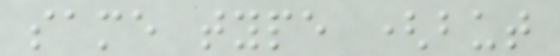same type (but
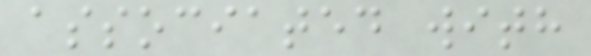associated with
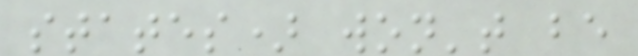states) won't be
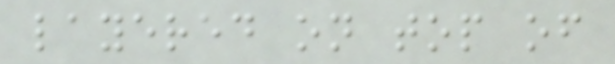layered on top of
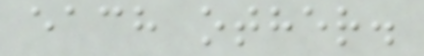each other.
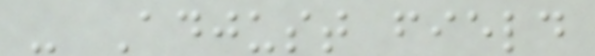- Adjust field
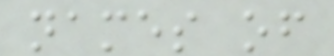names of
